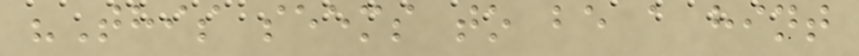"This seems to be a hint
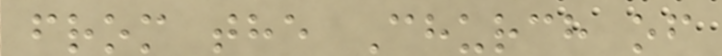from the Church of
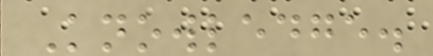Knowledge.
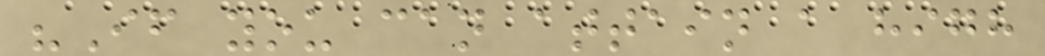"If you can attain a high
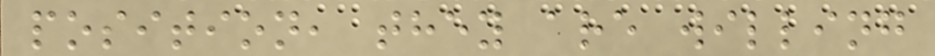position, they are willing
